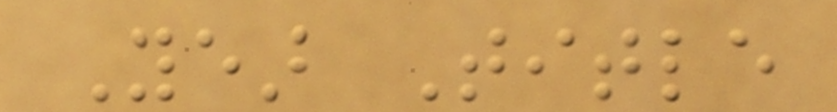Year Title
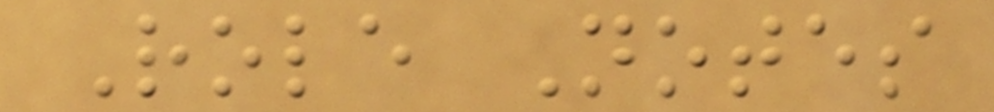Role Notes
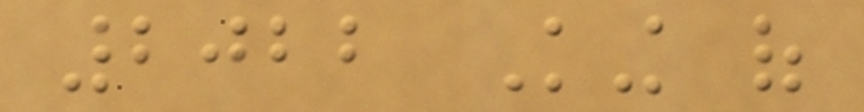2022 King of
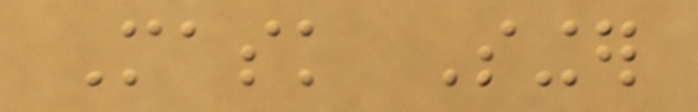Mask Singer
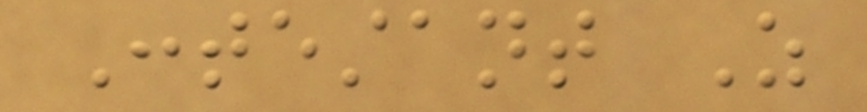Contestant As
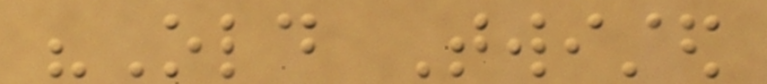"Old Twisted
